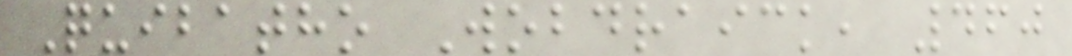Quibatho Wobdraick, 460
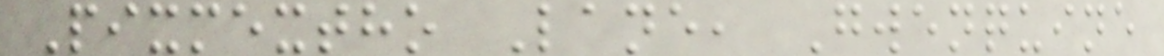Pixmextho Lane, Gwenquine
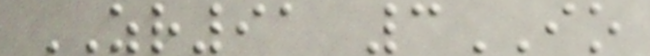ZR91 3IO
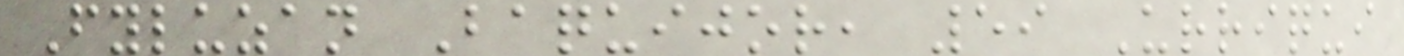Fyluzan Baquijor, 59 Urriqui
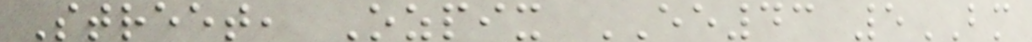Street, Ozpix EE43 5BM
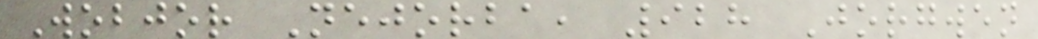Wobjor Nejorba, 928 Jorgwen
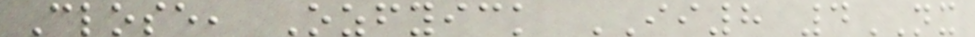Close, Ozfyick II8 4NX
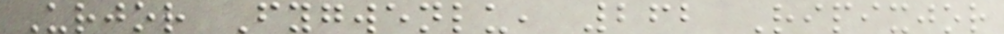Urjor Fygwenlu, 262 Ripixjor
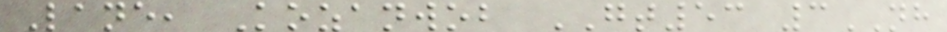Lane, Kozanwob GT53 3NH
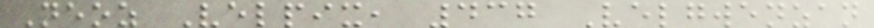Neoz Velpix, 437 Velgwenzan
